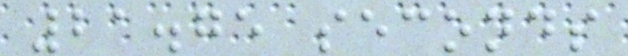21.75 seconds
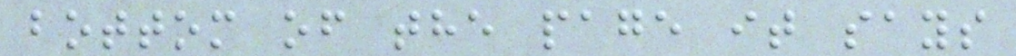bottom of the page it says
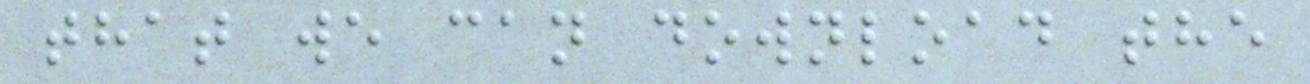that we can download the
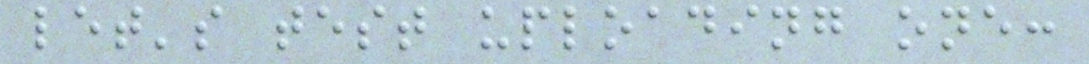let's test uploading one:
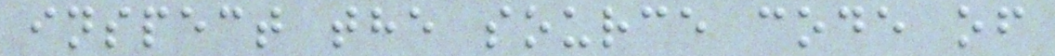inspect the source code of
